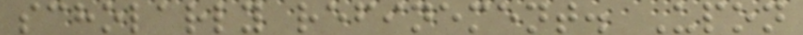scholarly refinement. Upon
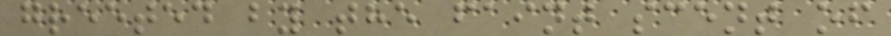greeted by the faint scent of
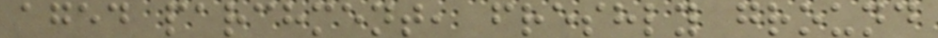aged parchment, freshly ground
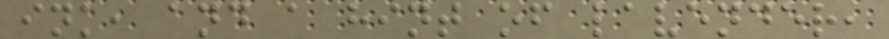ink, and a hint of lavender,
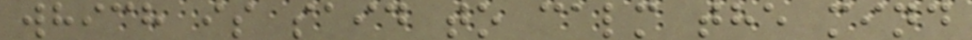which is said to calm the mind
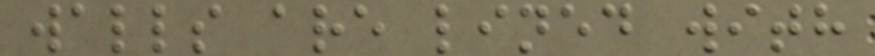walls are lined with
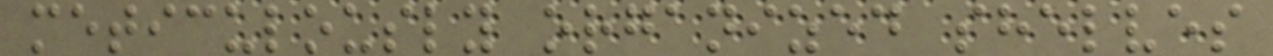meticulously organized shelves
